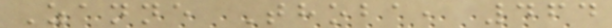Zanne Thoba, 464
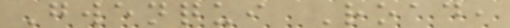Gwenqui Road,
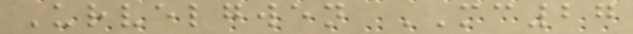Urvelgwen MC27
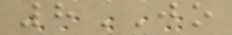8JO
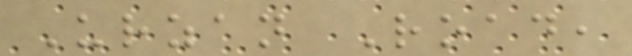Urzan Road,
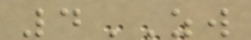4ZW
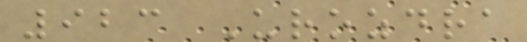923 Urozdra
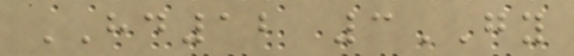HD12 3GY
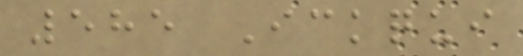585 Ickqui
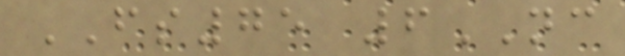FS75 6NC
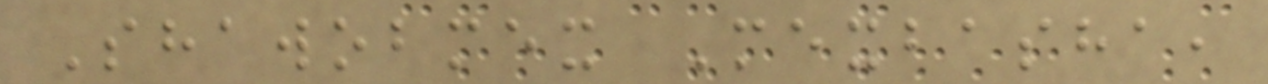Shawobmex Mexbasha,
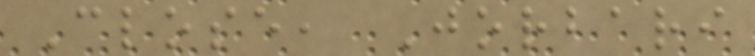Close, Jorbari
